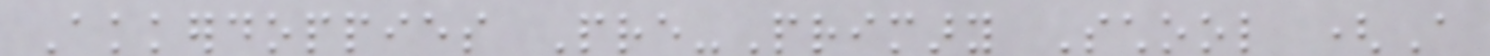Akkerdoppies Pre-Primary School (A
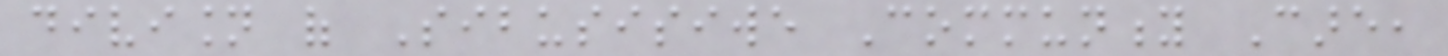division of Sibusisiwe Community Care,
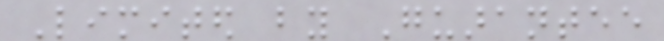Limited by Guarantee
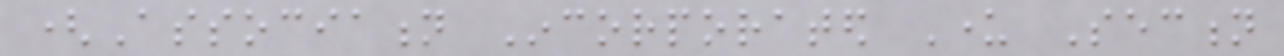(Association Incorporated Under Section
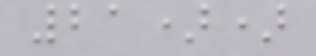21))
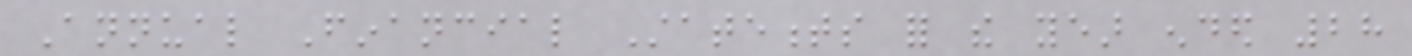Annual Financial Statements for the year ended 28
